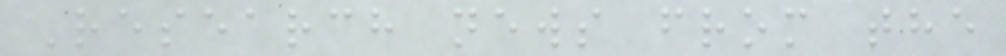Research news from the
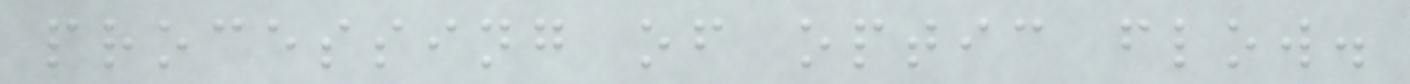processing of optic flow.
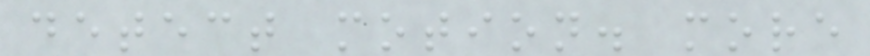detect motion. more
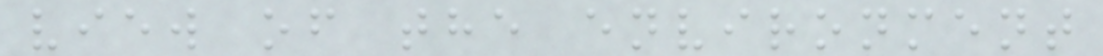view of the environment
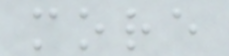more
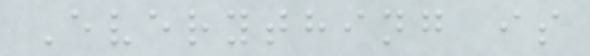Everything is
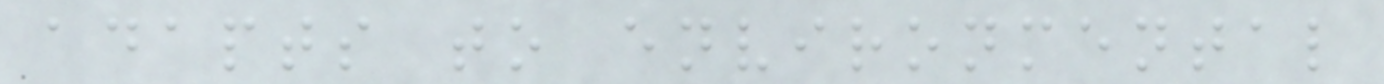adapts to environmental
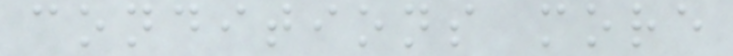conditions more
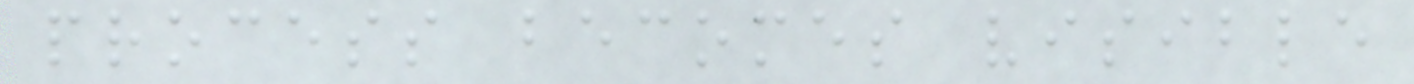process becomes visible
